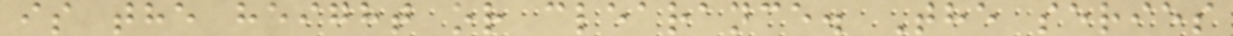is the height or clearance. The series
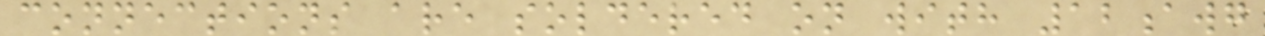connections are soldered on with 12awg
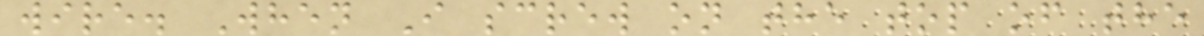wire. When I screw on the top of the
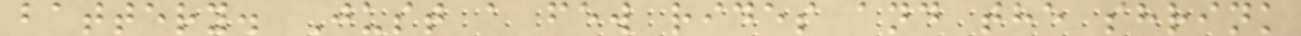battery. Just a few rides and the shrink
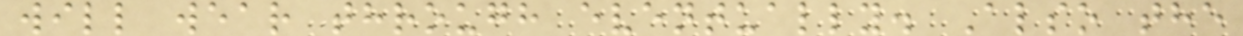will wear through eventually. Also the
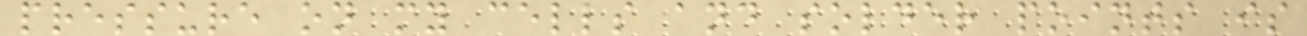pressure on my cells and solder points is
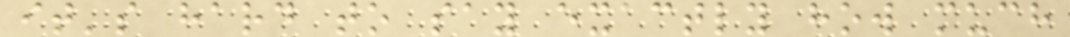it's hard to say exactly how much
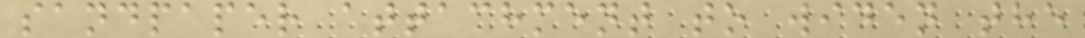sandpaper attachment to widen the
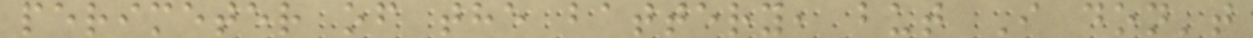perimeter of the battery, but I don't
